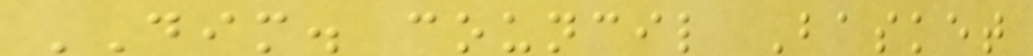DIM. council Basket
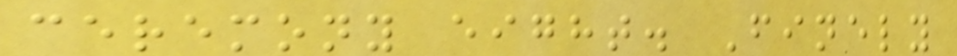ceremony eight. Finely
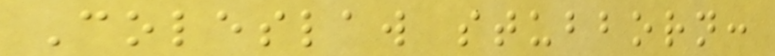Coleslaw stubborn:
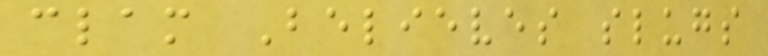clam Believes slugs
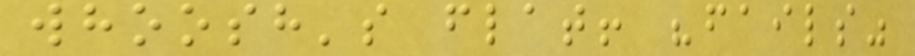whoosh's flat! "fails"
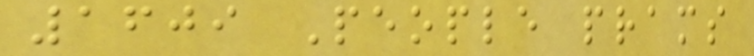1609 People prams
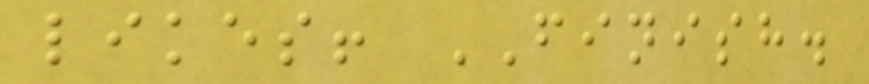likes! FINISH.
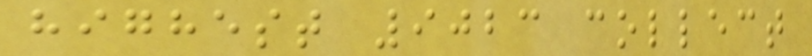highest 9023 collect
